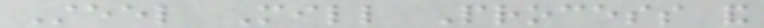Steel Mill Process and
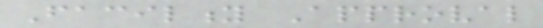Facility Approval
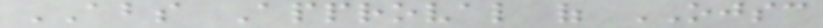ABS Approval of OJSC
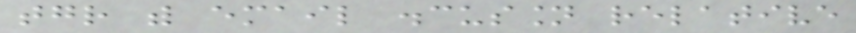together with email discussion relative
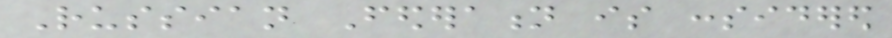Russian Federation is considered
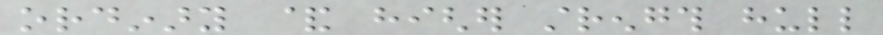ordinary & higher strength hull
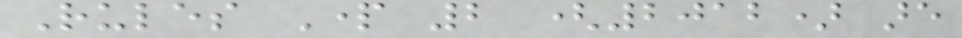Rules Part 2 (2012) are
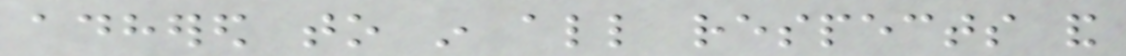adhered to in all respects and
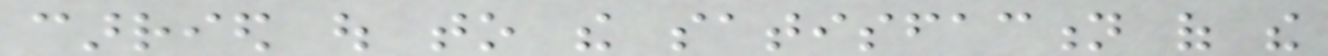carried out to the satisfaction of the
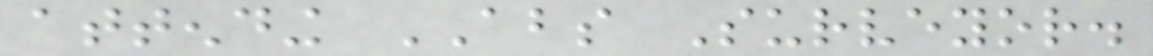attending ABS Surveyor.
